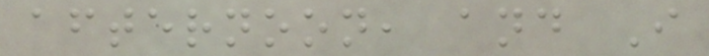afternoon, and I
